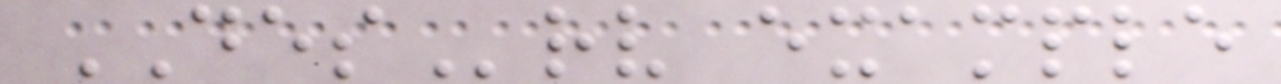DESrv example
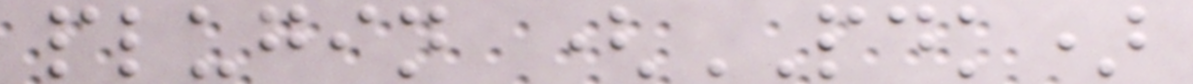plugin (PDK)
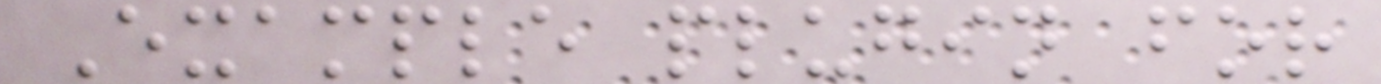Example plugin for
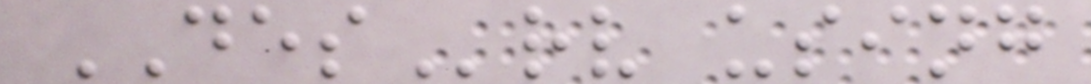DESrv using
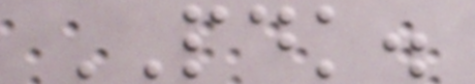PDK.
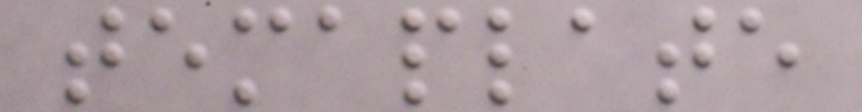temaplate
